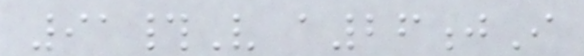91#V a26jI
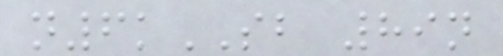n6kSB 89n
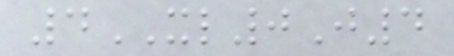4XL0J4
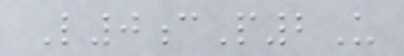L0cP2U
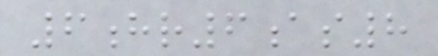6hr6as8
